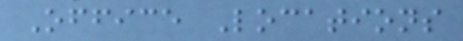Office Locations
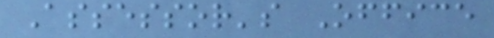Assessor's Office
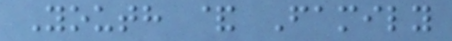Youth & Family
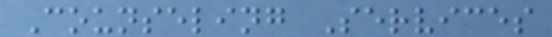Counseling Services
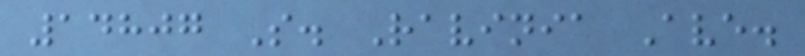14807 S. Ravinia Ave.
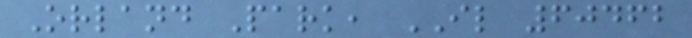Orland Park, IL 60462
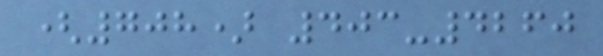(708) 403-4260
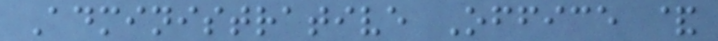Administrative Office &
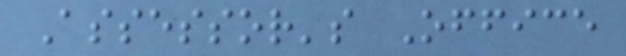Assessor's Office
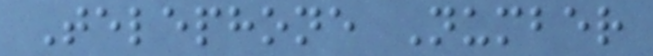Telephone Number
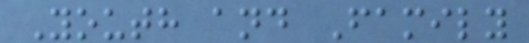Youth and Family
